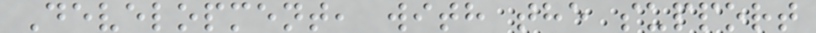Development, with the support
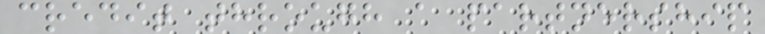credit through a partnership
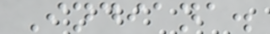Indiana.
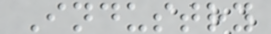Industry
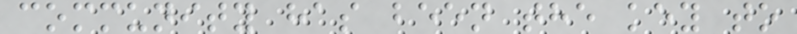community has been the key to
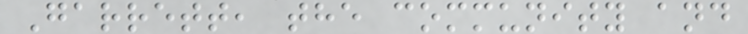Garrett, the community and
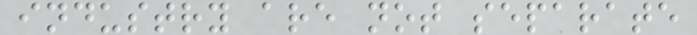industry are not separate
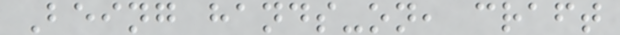Being hands-on, craft
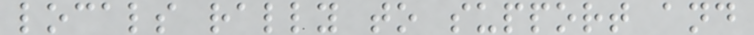locals rally to support and
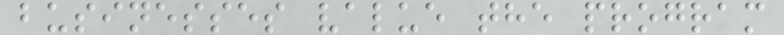businesses value the program
